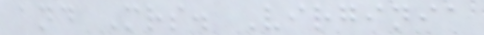and Mrs. Virginia
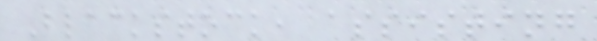Blackstock, assisting
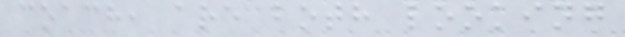coach, are both looking
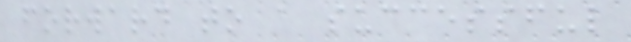forward to a successful
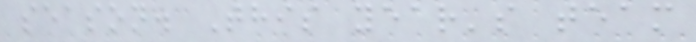season. This year's team
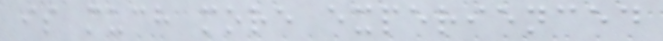is much more experienced
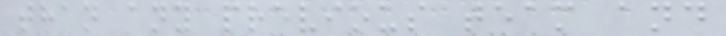than any previous team and
